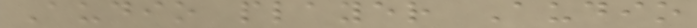Audio player Audio
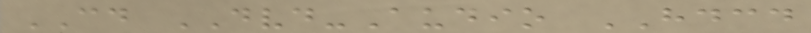CD DVD-Audio HDCD
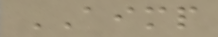AIMP
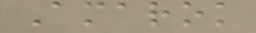Amarok
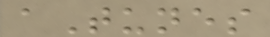aTunes
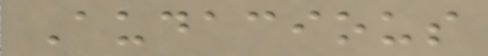Audacious
